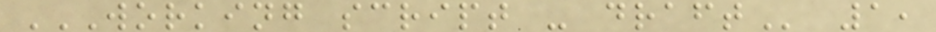WORKING SCRIPT - DRAFT 1,
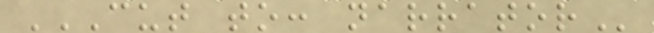CUT TO: NARRATOR
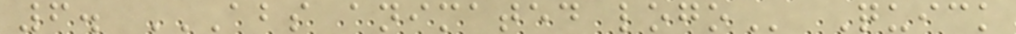6. ABS ANIMATED LOGO Quick
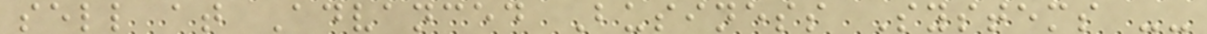sell at Advanced Business Systems --
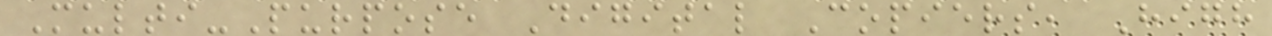Multi-Purpose Digital Copiers, High
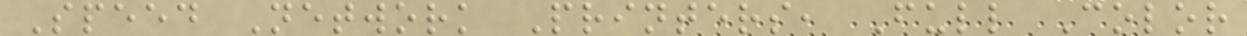Speed Network Printers, Full Color
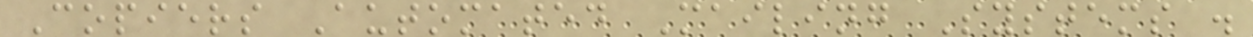Copiers Automated Mailing Systems .
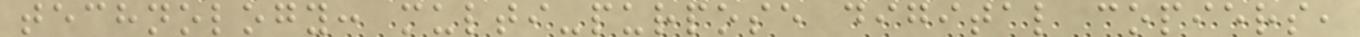technology: multi-purpose digital copiers,
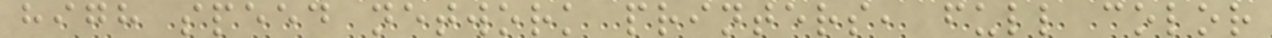high speed network printers, full color
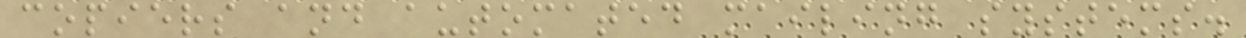copiers and automated mailing systems.
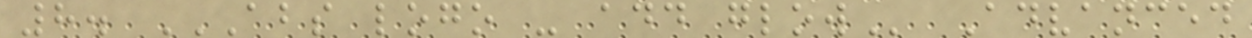8. ABS LOGO - ADD GLOW Advanced
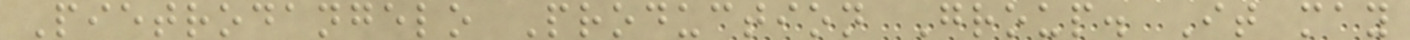Pietrodangelo Production Group. It may
